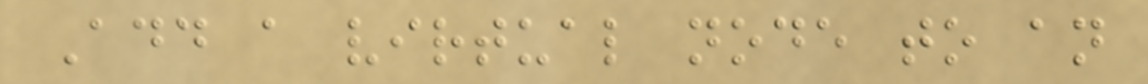Add a virtual node to an
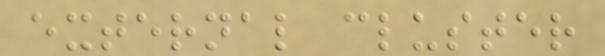external cluster
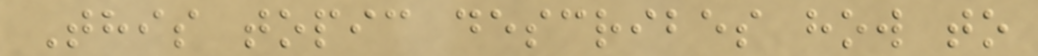This topic describes how to
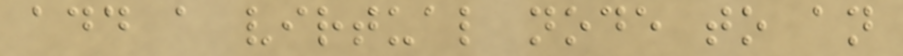add a virtual node to an
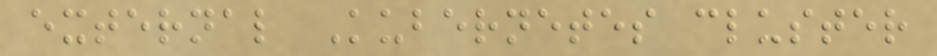external Kubernetes cluster
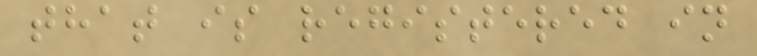that is registered in
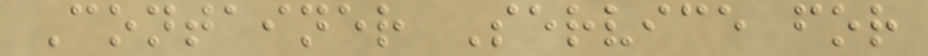Container Service for
